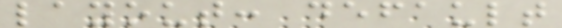layout: default
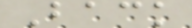Back
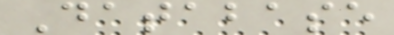Database
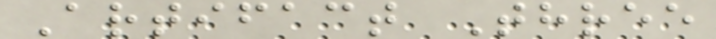Artifact Three
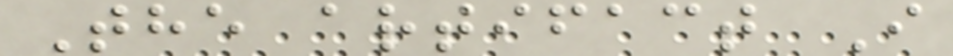The artifact I
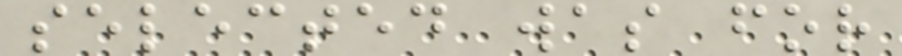selected was for
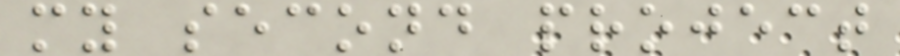my second project
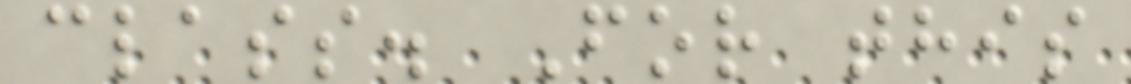class. For this
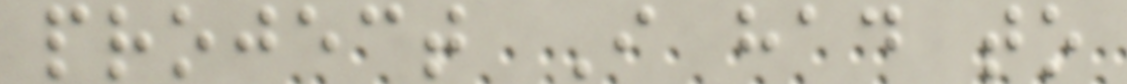project I had to
